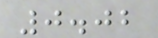0.02
